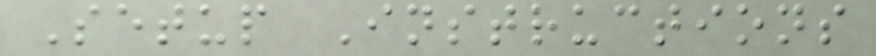Setup Instructions
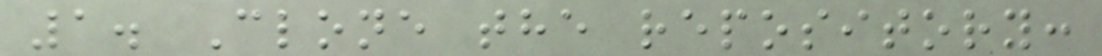1. Clone the repository:
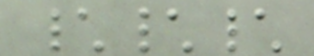\\\
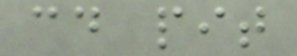cd pit
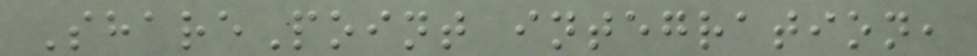SharePoint integration,
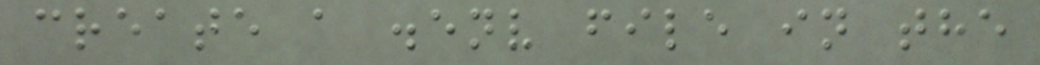create a .env file in the
